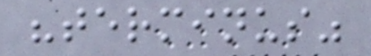"terminus"
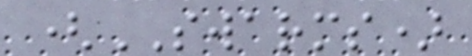(SWARMS)
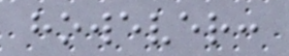however:
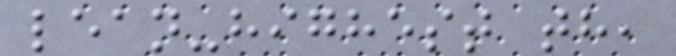lean-highest th,
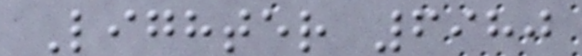Lighter 6980
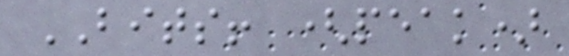BITS! (peak)
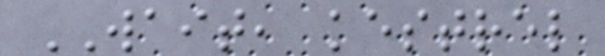WAIT, kestrel
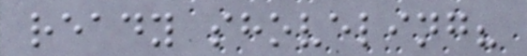ready shoveling?
